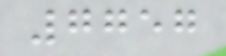7757
